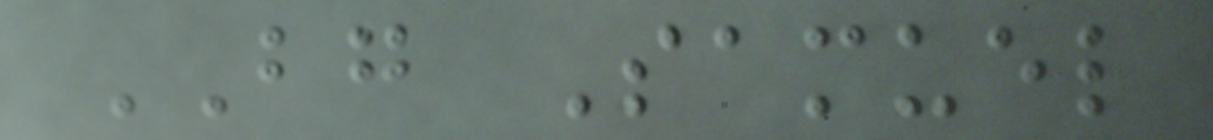BG Samuel
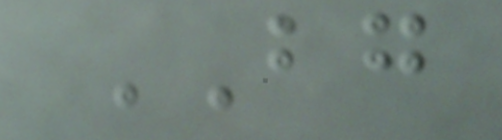BG
